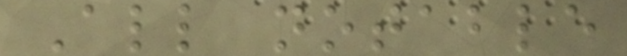All notable
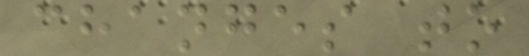changes to
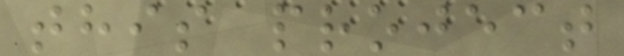this project
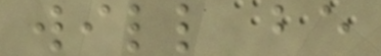will be
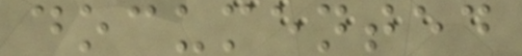documented
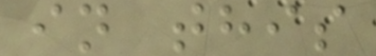in this
